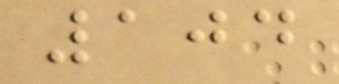104
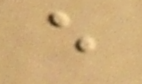e
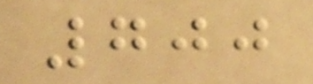700
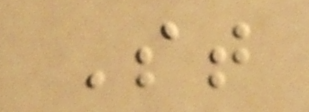St
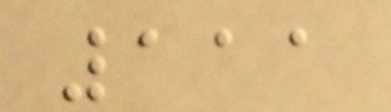111
